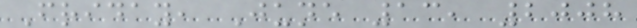Friday, June 13, 2008
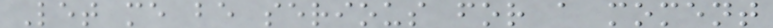Let me be serious for a moment
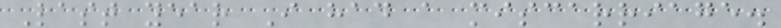Last year I had a miscarriage.
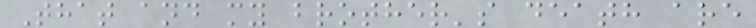That and my brother's death are
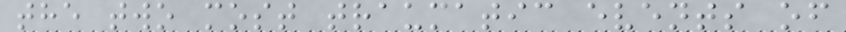the two most traumatic events of
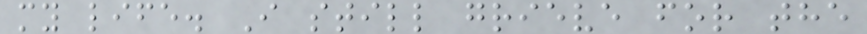my life. I still grieve for the
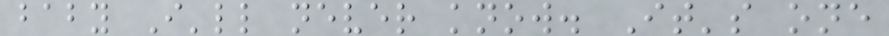baby I'll never know. It's one
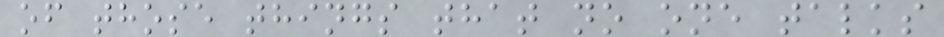of those things that no one talks
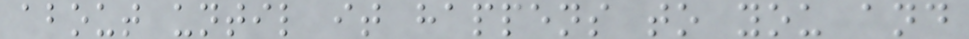about until it happens to you and
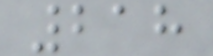218
